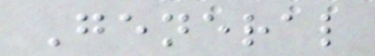General
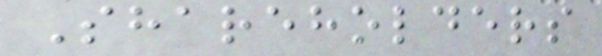Shareholders
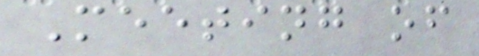Meeting of
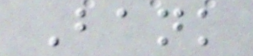Bank
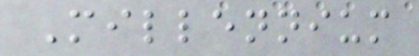Millennium
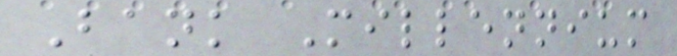Bank Millennium
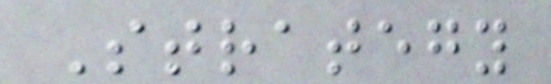Strategy
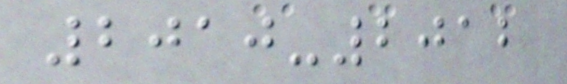2010-2012
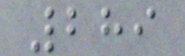289
